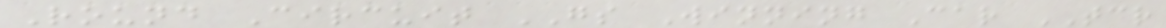Round Circuit GS Winning Car TCR
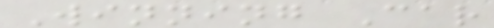Winning Car
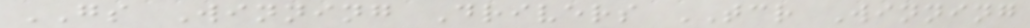GS Winning Drivers TCR Winning
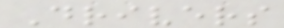Drivers
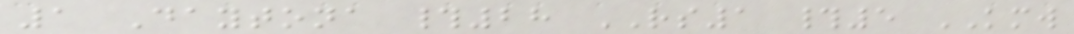1 Daytona #28 RS1 #5 KMW
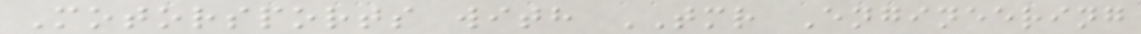Motorsports with TMR Engineering
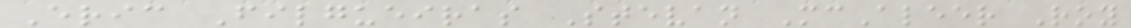Eric Filgueiras Stevan McAleer Roy
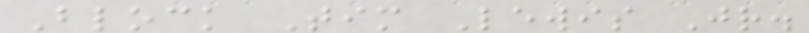Block Tim Lewis Jr.
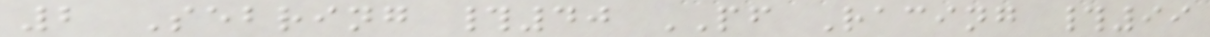2 Sebring #40 PF Racing #99
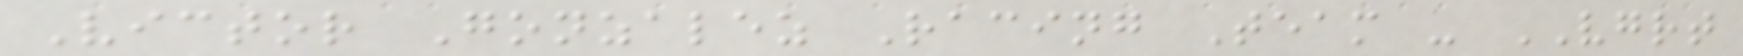Victor Gonzalez Racing Team - VGRT
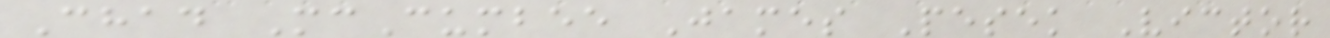Chad McCumbee James Pesek Victor
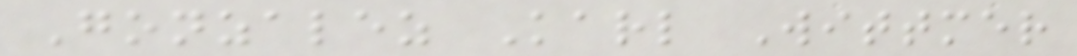Gonzalez Karl Wittmer
